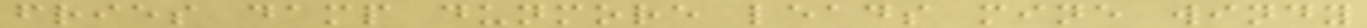fries damp dunmore leads mine windy
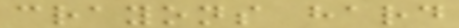crayons hard
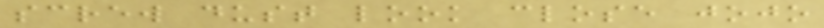screw dust look close jojo
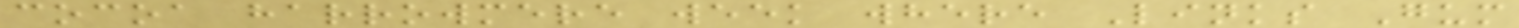cocoa harrowmere week where Links Gum
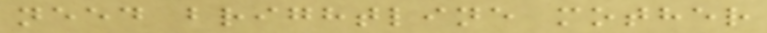need brightline mother
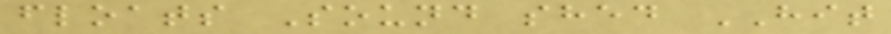floats Sound shed HIT
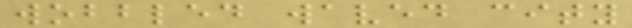wobbled waved city
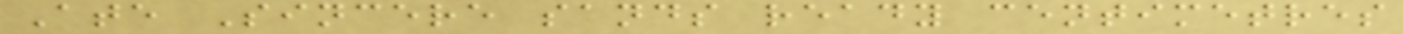Ate Sincere sands ready centimetres
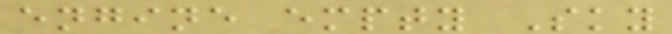engine empty Sky
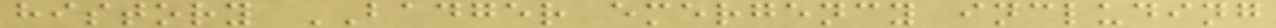history BADGER emergency including
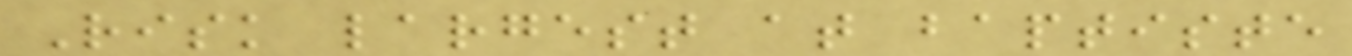Risk largest at baptiste
